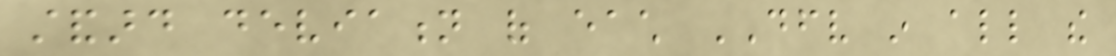standard deviation of each DFV in all the
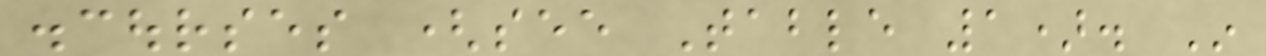discourses (see Table 1). In
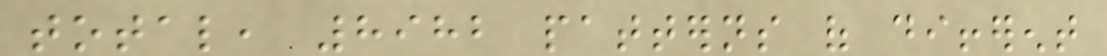total, 8982 patterns of different
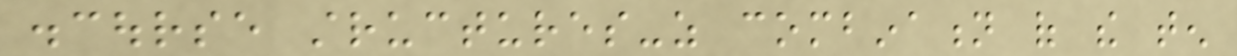discourse structures-as combination of the ten
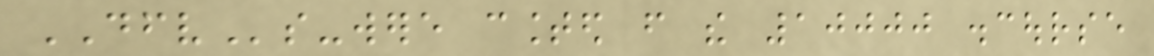DFVs-were counted from the 10000 discourse
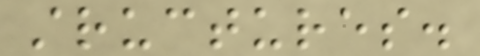structures.
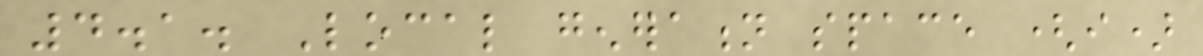4.1. Local generation space (i)
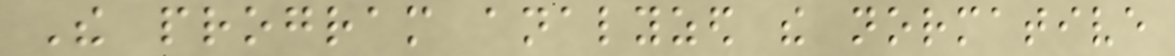The program analyzed the normative
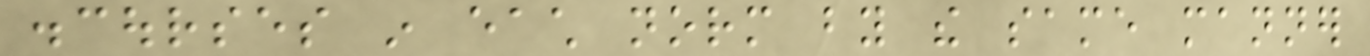discourses in each norm by the same manner
